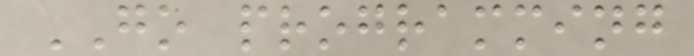GO programming
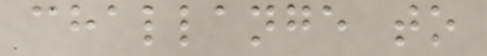challange to
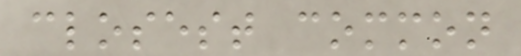closest common
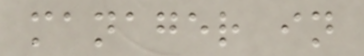manager in
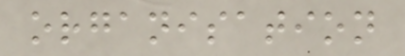organisation
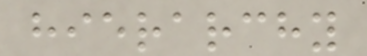hierarchy
